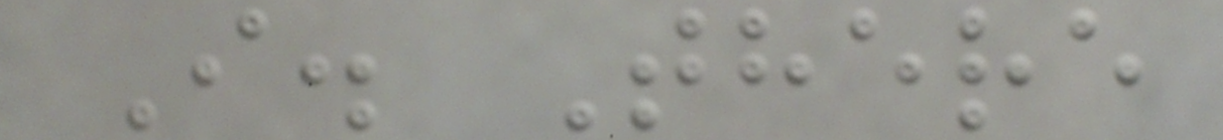I. There
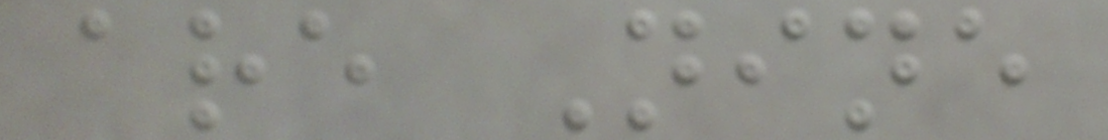are Nine
